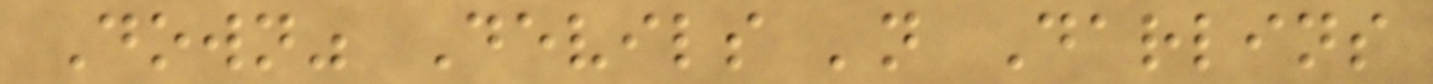Down" Devils 'n Darlins
